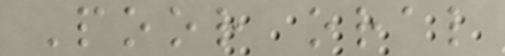Poor oral
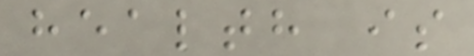health is
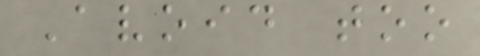Avoid too
